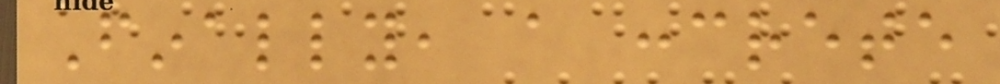Finally, a concrete
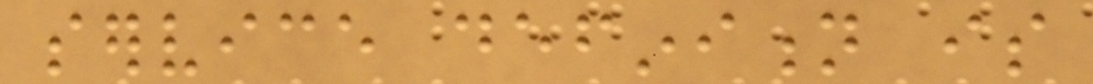service definition is
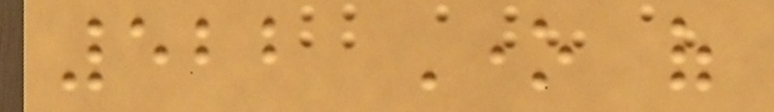522 One of
